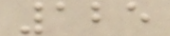125
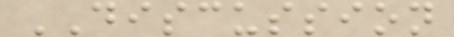DISCUSSION
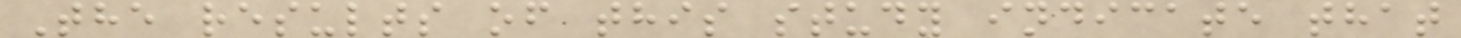The results of this study indicate that
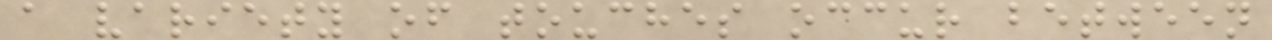a variety of touches occur between
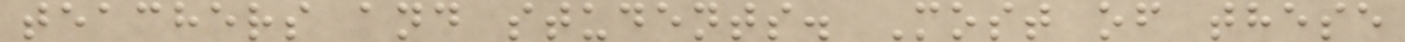teachers and students. Most of these
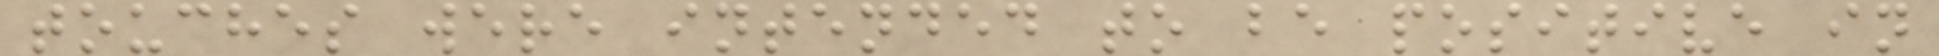touches were intended to be positive in
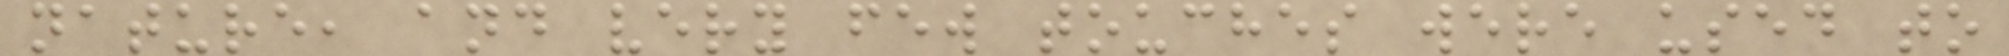nature, and very few touches were used to
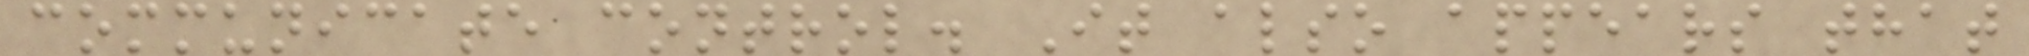communicate control. It also appears that
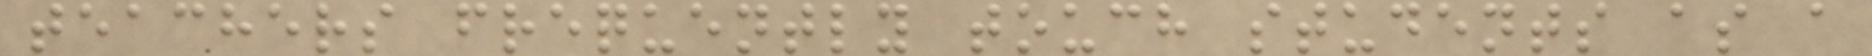teachers frequently touch students as a
